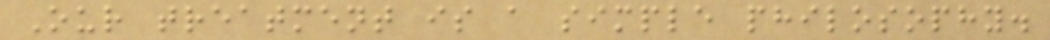Our treatment is a simple philosophy.
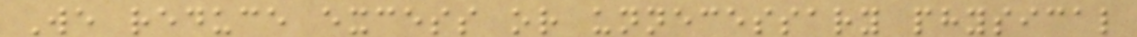We reduce excess or unnecessary physical
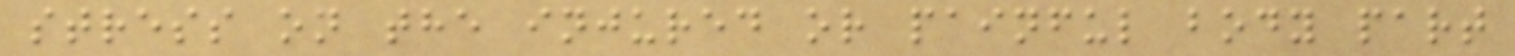stress on the injured or painful body part
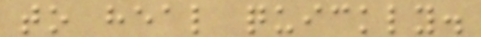to heal quickly.
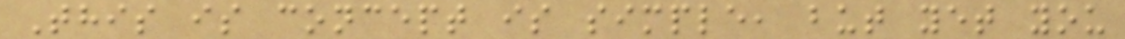This is concept is simple, but yet you
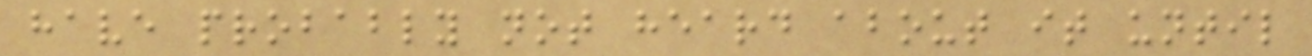have probably not heard about it until
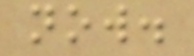now.
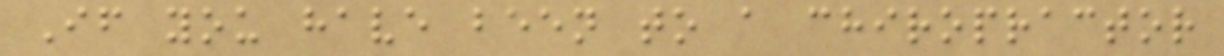If you have been to a chiropractor
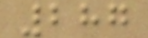287
